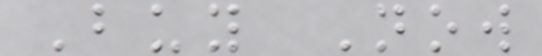Buy Now
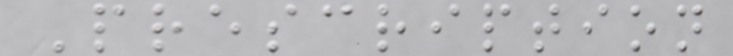Prescription
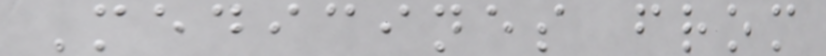Medicines from
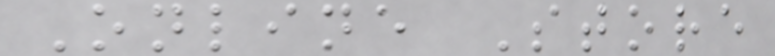Online Store
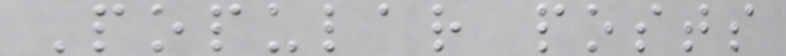Popular posts
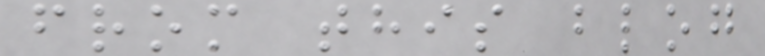from this blog
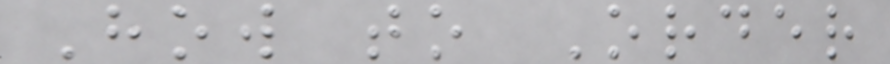How to Order
